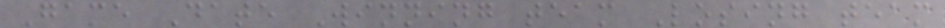Game Date Winning team Losing team
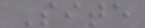Site
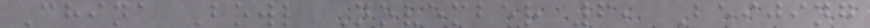China Bowl November 6, Beijing
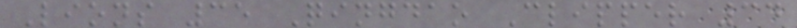Lions 35 Qingdao Clipper 34
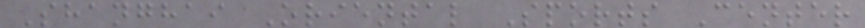Shanghai Oriental Sports Center
